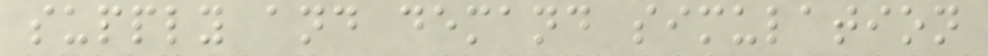supply and demand simulation
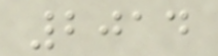2014
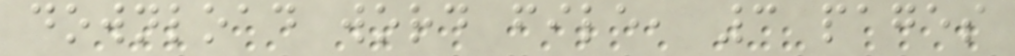download word file, 3 pages
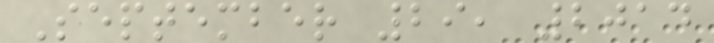September 29, 2014
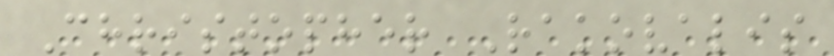Christopher Rakovalis
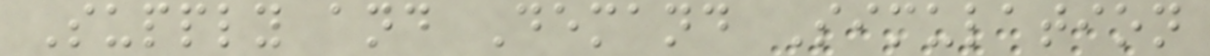Supply and Demand Simulation
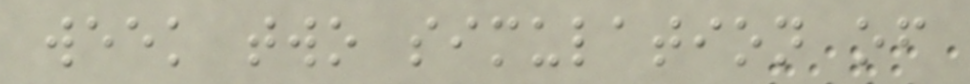week two simulation of
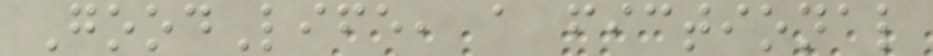GoodLife, a fictional
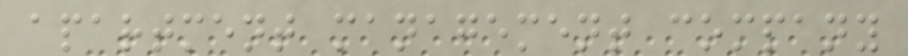apartment management company
